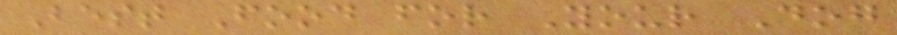Best Food for Your Dog
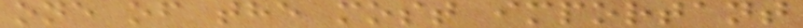one of the most important
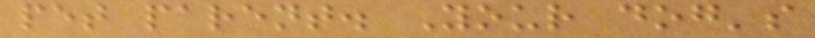pet parent. Your dog's
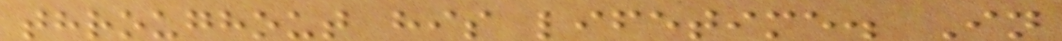throughout his lifetime. In
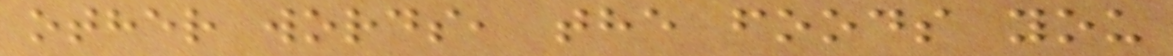other words, the foods you
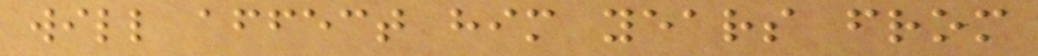will affect him years from
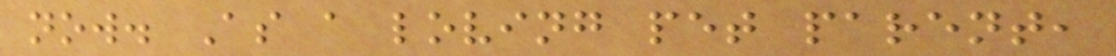now. As a loving pet parent,
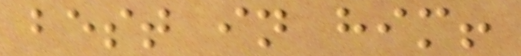best in him!
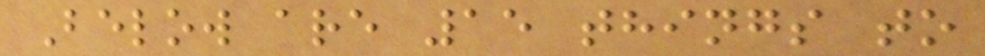Below are 15 things to
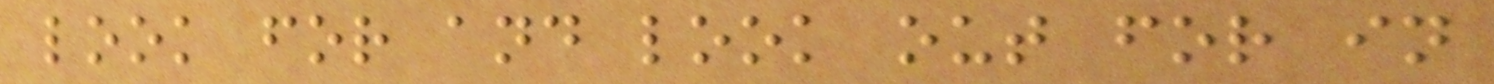look for and look out for in
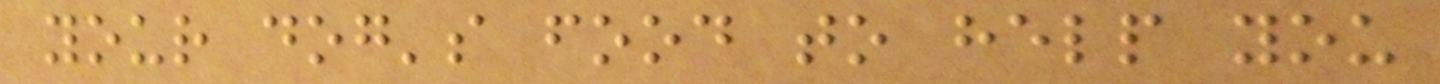your dog's food to help you
